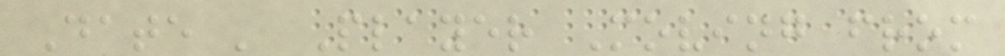Date ' Player Moving from
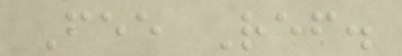Fee Ref.
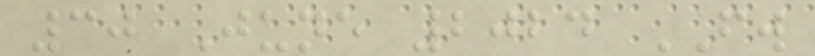30 June 2024 FW
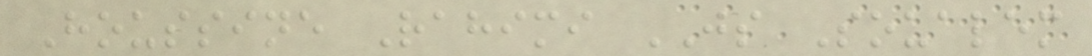Houssine Rahimi JS Soualem
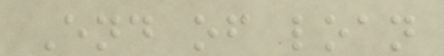End of loan
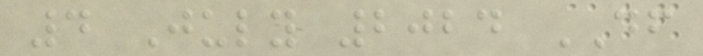4 July 2024 DF
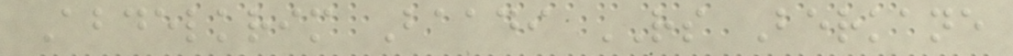Abdelkrim Baadi RS Berkane
